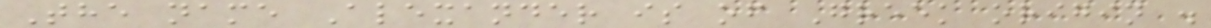The name Alexander is of Greek origin .
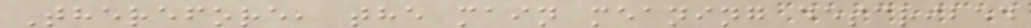Therefore, the main meaning described
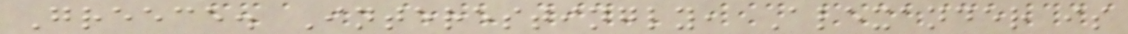Greece. Interestingly, Alexander is
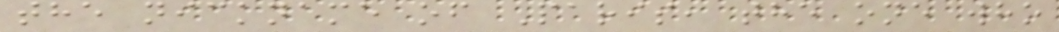the nickname of Paris, the one who
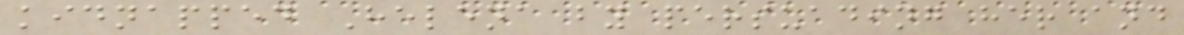kidnapped Helena by persuading her and
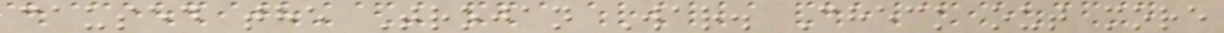caused the Trojan War. Check out more
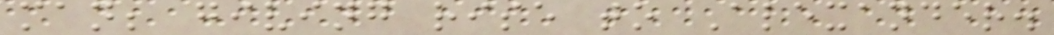man; giving rise to Alexander.
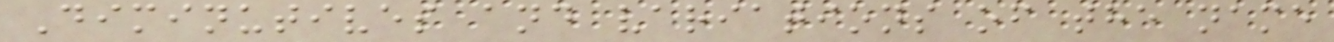Diminutives and variations of the name
